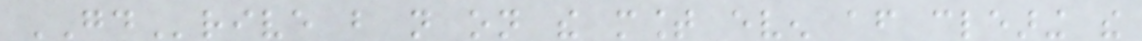GDrive but not on the mount even after clearing the
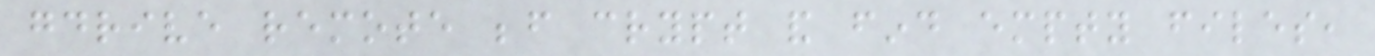gdrive remote before crypt and find empty files,
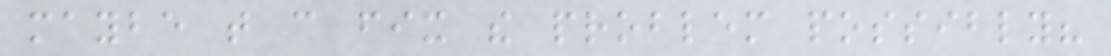maybe that can fix the problem possibly?
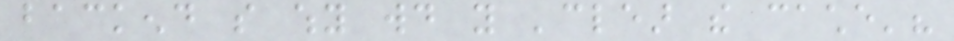backend so why would you 'clear the cache'?
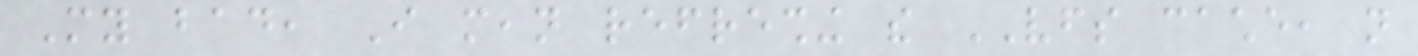My bad, I mean refreshing the VFS cache, not
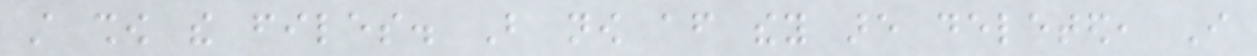still show the files. But now after they are deleted, I
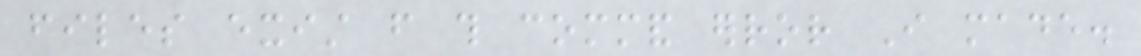files exist from this command error I made.
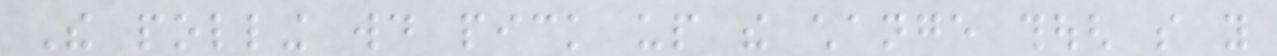The polling would pick up the change though so you
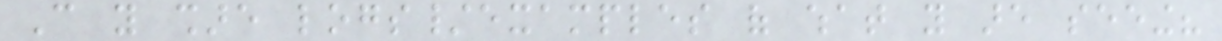Can you share logs/examples of what you are seeing?
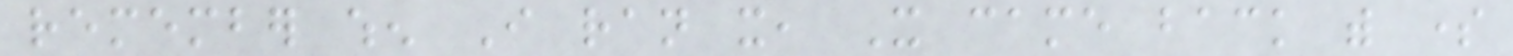remember when I ran it, It came back with some
